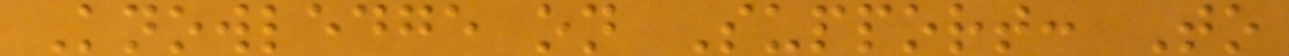Knowledge on Support: To
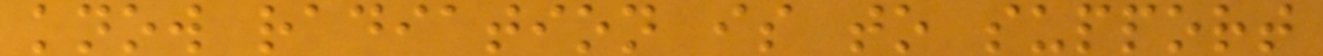know radiation is to support
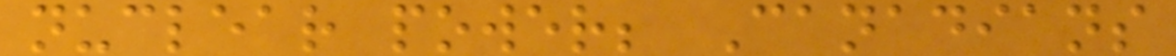nuclear power; Canadians
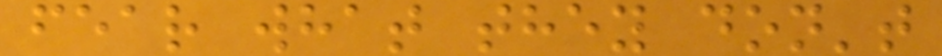fear what they don't
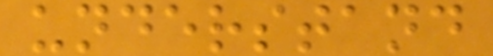understand
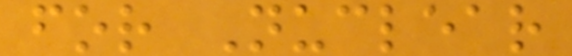for Nuclear
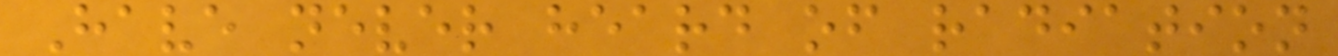Have never heard of radiation
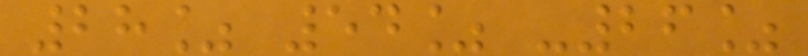28% 54% -26%
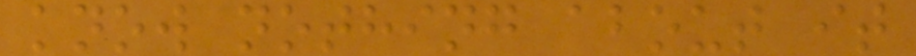know nothing about it
